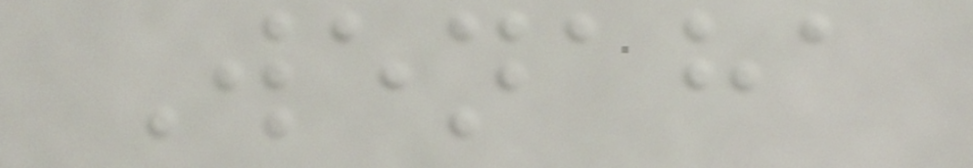Wenaha
